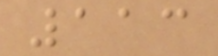113
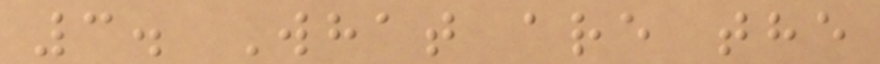3. What are the
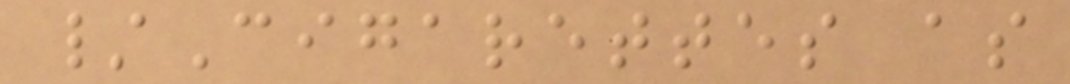/Cigarettes as
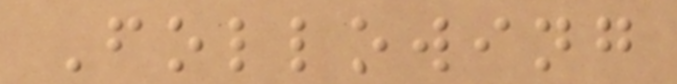Following
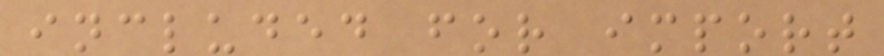included for import
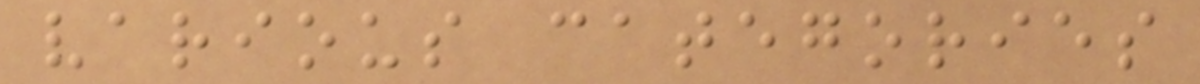various categories
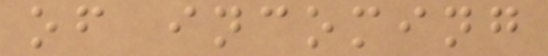of incoming
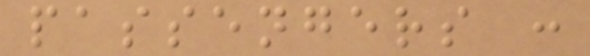passengers :
